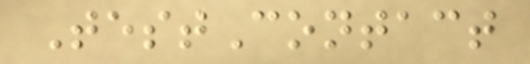TestContact
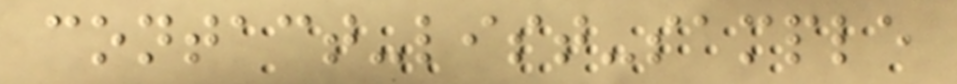contact-list-sample
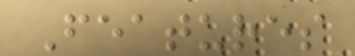Features
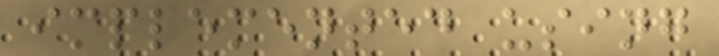implemented using
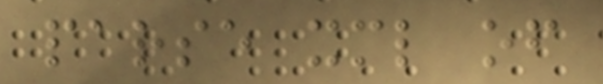parse xml of
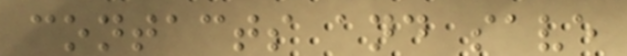contacts and save
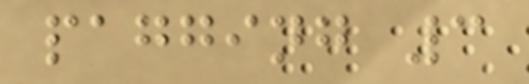pagging 3
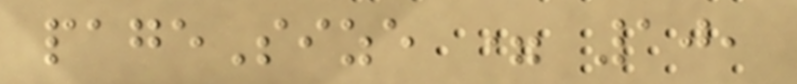pageSize = 10,
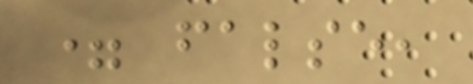= false,
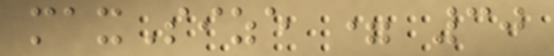maxSize = 30
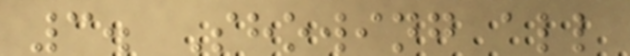3. Showing all
